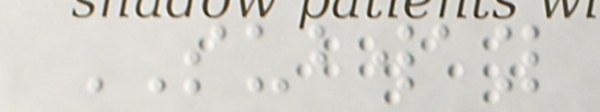SUBWAY
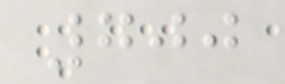700
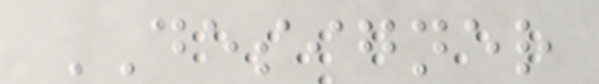DESIGNER
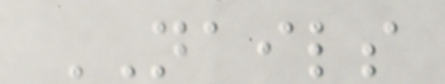NAILS
